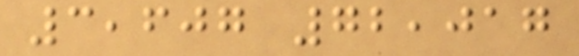3,607 72,017
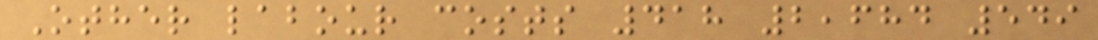Other labour costs 418 2,684 549
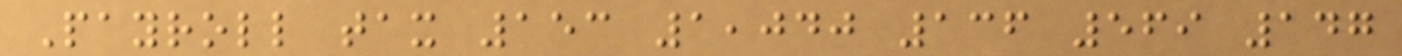Payroll tax 153 1,040 136 569 147
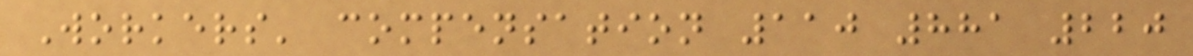Workers' compensation 110 881 220
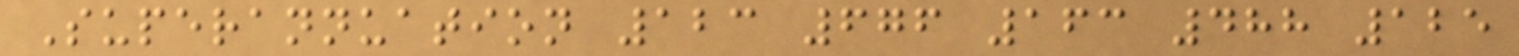Superannuation 123 676 163 488 125
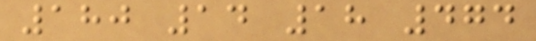180 14 18 474
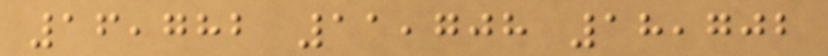16,782 11,708 18,702
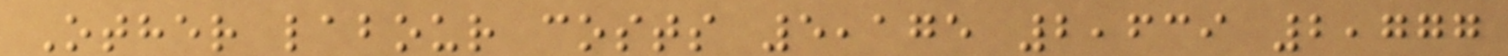Other labour costs 5,175 2,639 2,777
